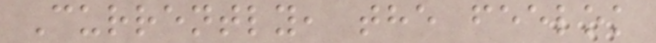Currently, the feelok
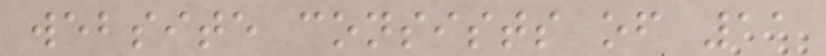website consists of 11
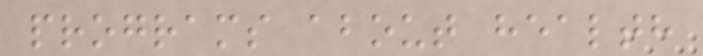programs about health
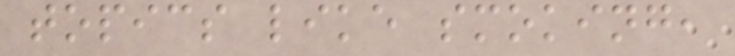topics like smoking,
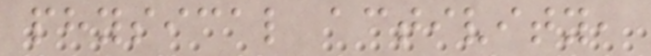physical activity,
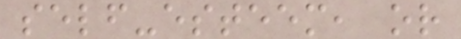self-esteem, or
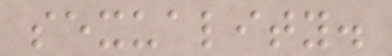sexuality.
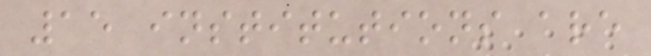15 institutions are
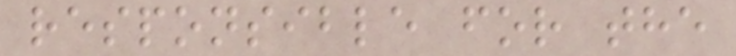responsible for the
